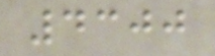4300
